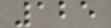125
